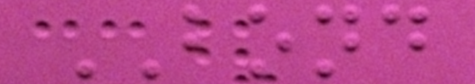BOND
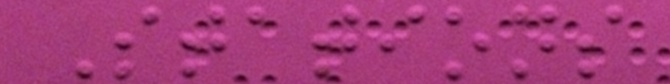Stations
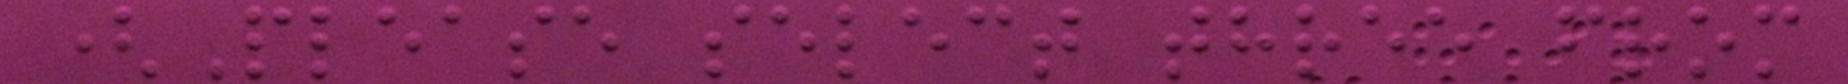(Please select three from
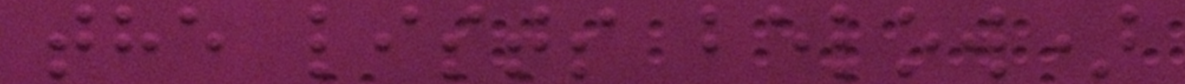the lists below)
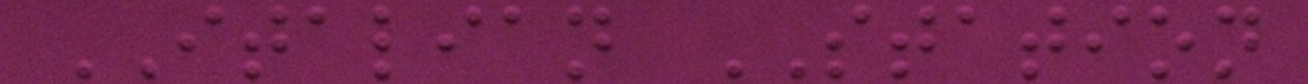ITALIAN STATION
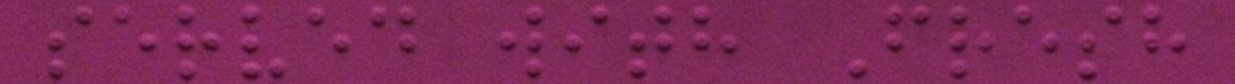served with Fresh
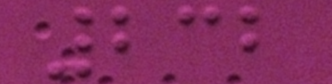232
